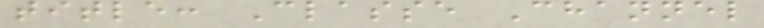title: Classe Channel
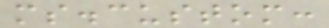ms.custom:
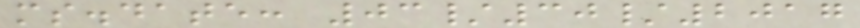ms.date: 03/30/2017
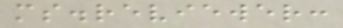ms.reviewer:
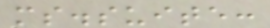ms.suite:
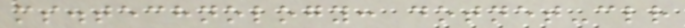ms.technology: dotnet-clr
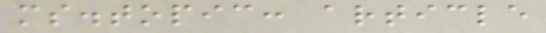ms.topic: article
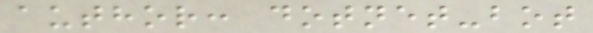author: dotnet-bot
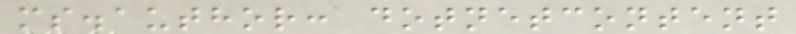ms.author: dotnetcontent
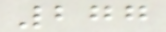277
